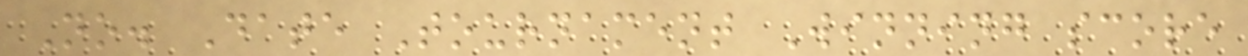No. Date Tournament Winning score
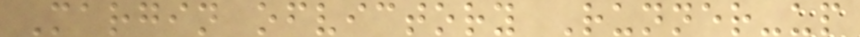Margin ofvictory Runner-up
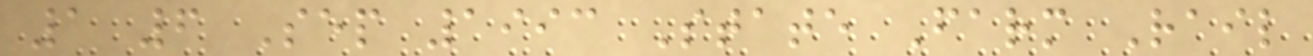1 6 Sep 1993 State Farm Rail
